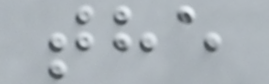the
